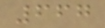667
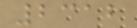2312
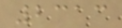2313
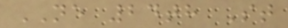NE 24th St
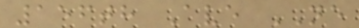156th Ave NE
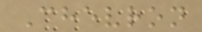Chevron
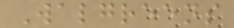Walgreens
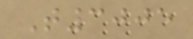T3005
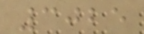3025
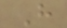H
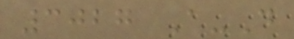3027 A-D
